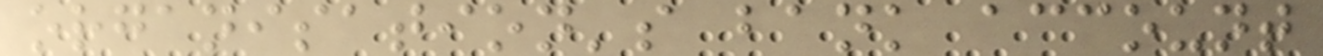organisation's bank account
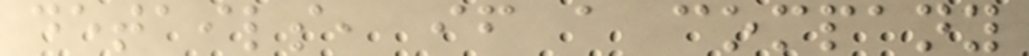details, if a company
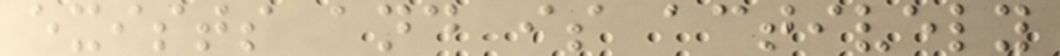exists and is actively
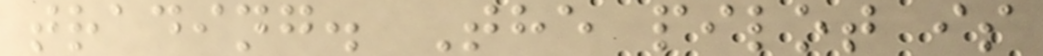trading. The pilot is
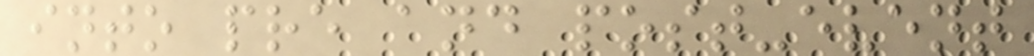into pre and post-event
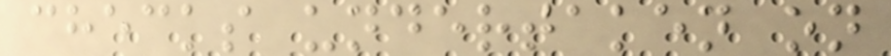checks undertaken on
